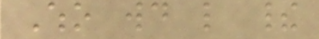Who would like their
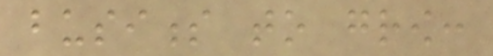business to grow:
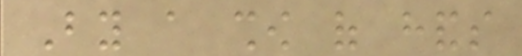By a show of hands
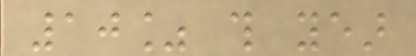10% this year
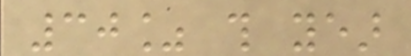30% this year
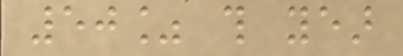50% this year
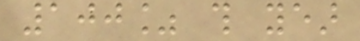100% this year
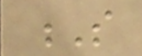S
